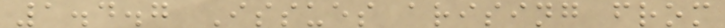1.4.7 Issues arising from
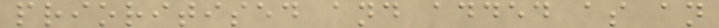prioritised and added as an
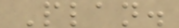Plan.
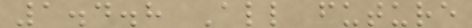1.4.8 All future
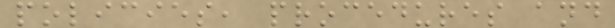policies, procedures and
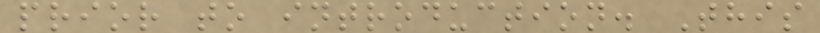prior to introduction. This
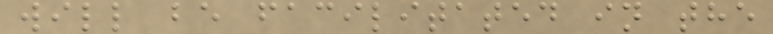will be facilitated in the
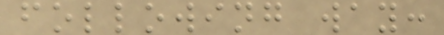following way:
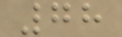78
